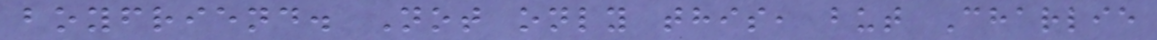boyfriend. Not only this, but Charlie
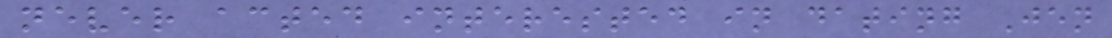never acted interested in dating Jen
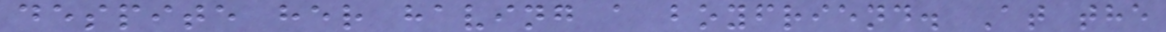despite her having a boyfriend. At the
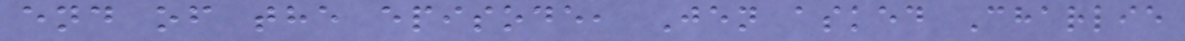end of the episode, Jen asked Charlie
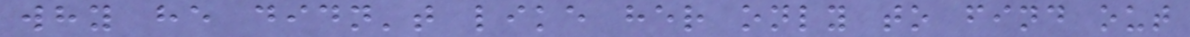why he didn't like her only to find out
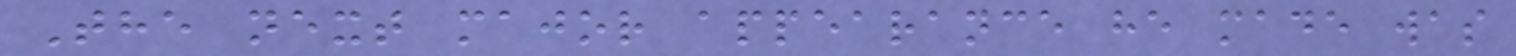The next major appearance he made was
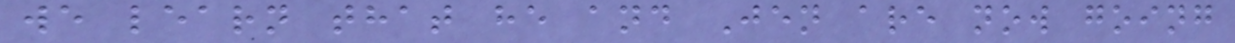we learn that he and Jen are now going
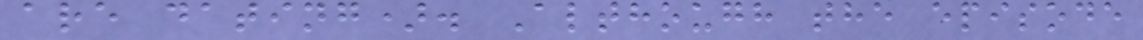are dating). Although the episode
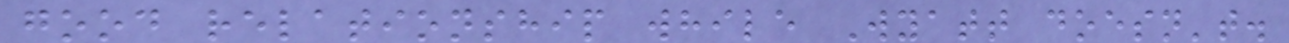good relationship while Wyatt doesn't.
